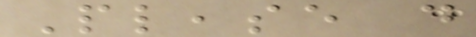Please do
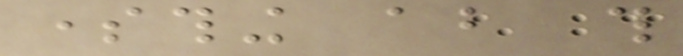something about this
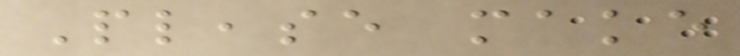Please make
